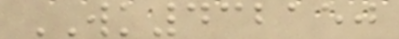WK432150
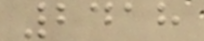2418
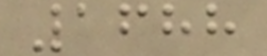1688
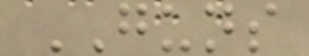GUNS
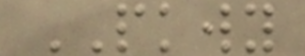PKWY
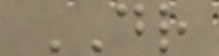DR
